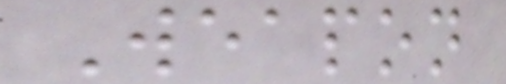Weapon
